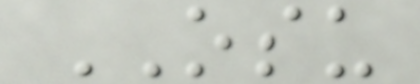OSU
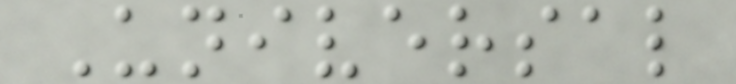Universal
